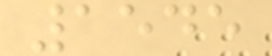1545
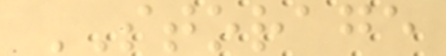STORAGE
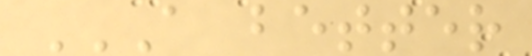A BETTER
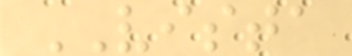VISTA
